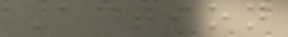Action
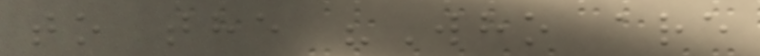to the "Who are
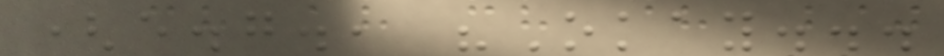(e.g., "Okay...
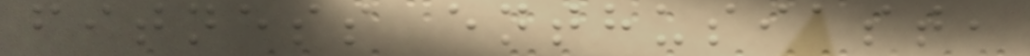fitness enthusiast,
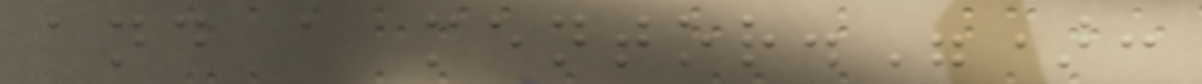and a mentor."):
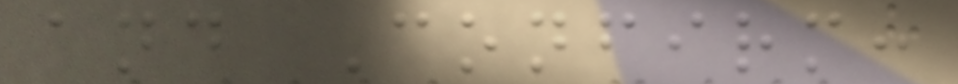and Confirm:
